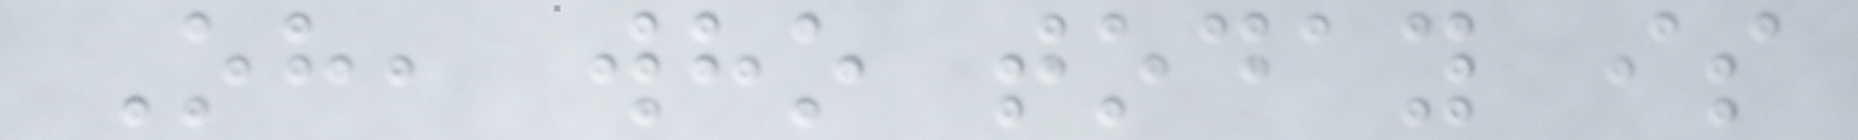Oh, who today is
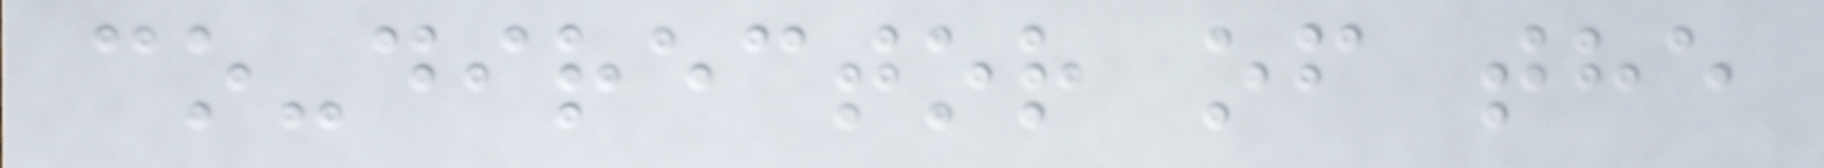co-director of the
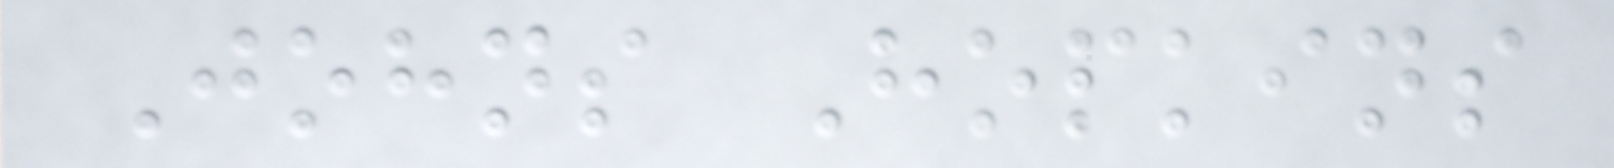Johns Hopkins
